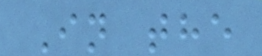In the
